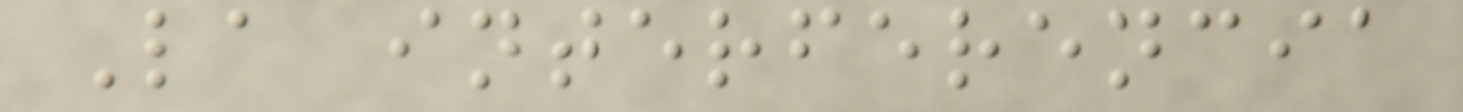La interferencia
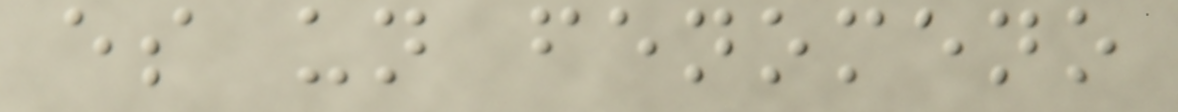es un fenomeno
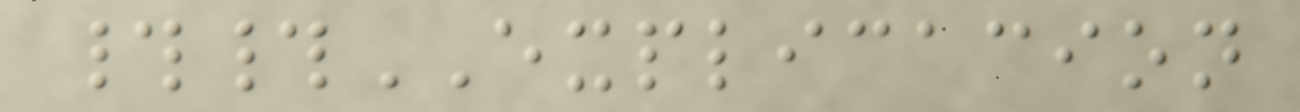##EXPLICACION
